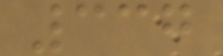337
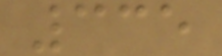335
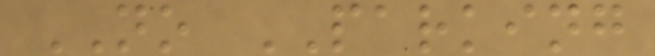NO PARKING
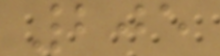205
